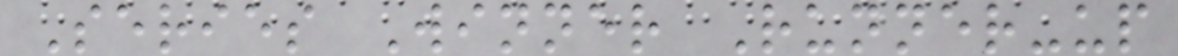Series Winner Runner-up
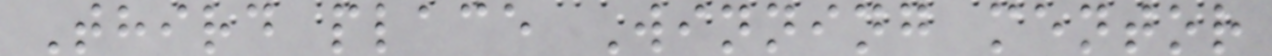Third place Winning mentor
